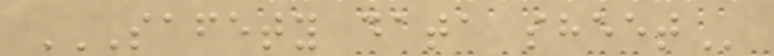SAFETY DATA SHEET
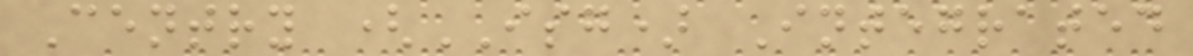Centry (ISG) Integrated
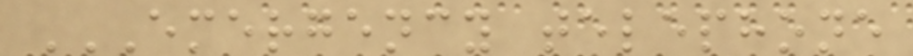EMERGENCY TELEPHONE
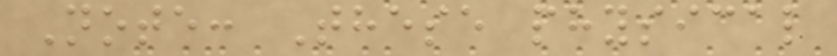Note: These physical
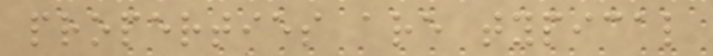properties are typical
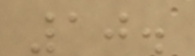10.
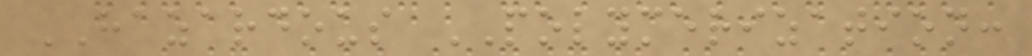HAZARDOUS POLYMERIZATION:
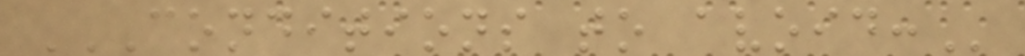CONDITIONS TO AVOID:
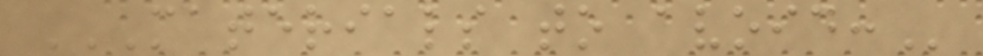MATERIALS TO AVOID:
